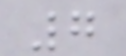7
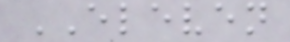ELEVEN
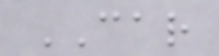CAR
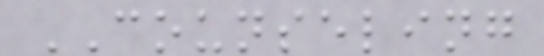COUNSELING
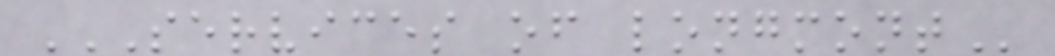SERVICES OF LONGMONT
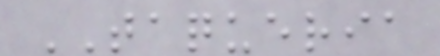TAQUERIA
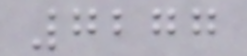7277
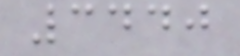3440
